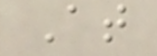At
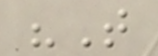"That
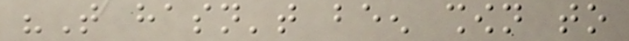"That hasn't been shown to
